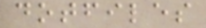dotfiles
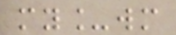my_wm
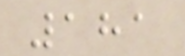181
